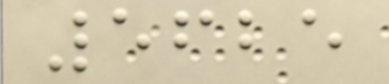5625
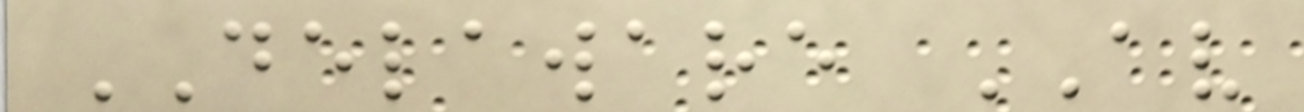DELAWARE AV
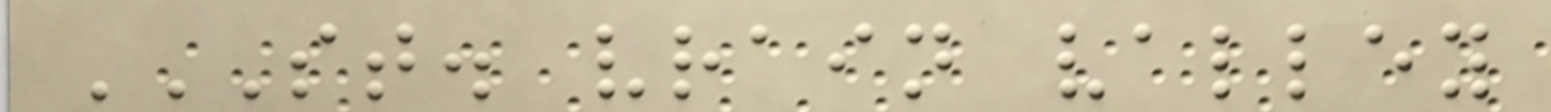ST. VRAIN VALLEY
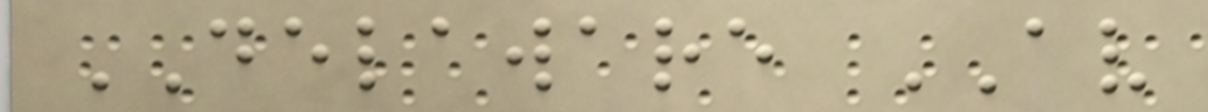DELAWARE AV
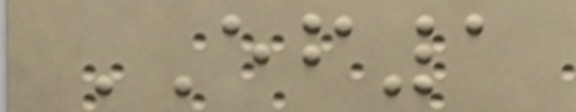EF1
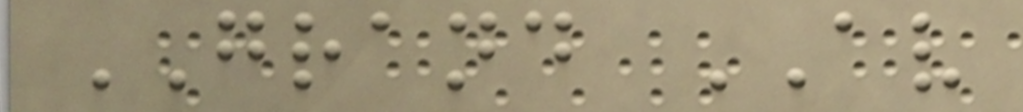GRAND AV
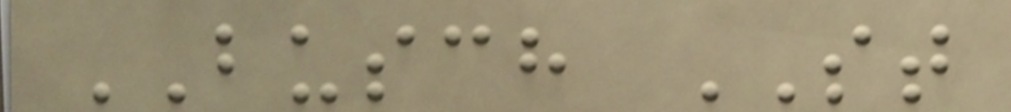BUSCH ST
